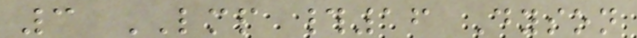3 LMP #16 Dyson
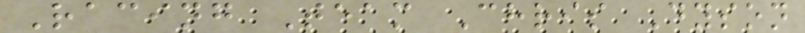Racing Team Chris Dyson
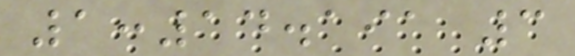1:14.191 3
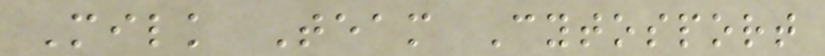Milk Team Cytosport
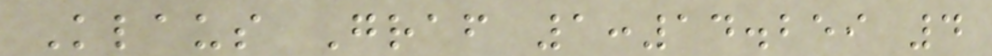Klaus Graf 1:14.259 4
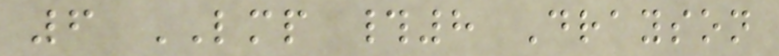6 LMP #8 Drayson
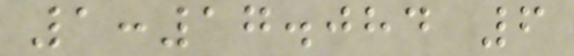1:17.084 6
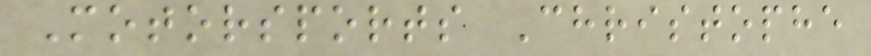Motorsports Christophe
